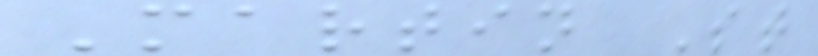Martin St
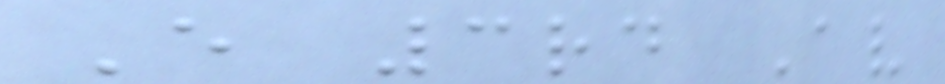E 3rd Av
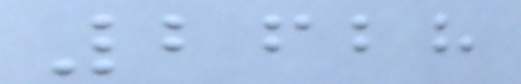2628
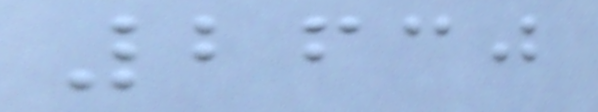2630
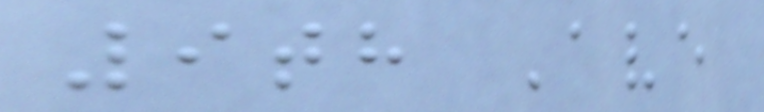9th Ave
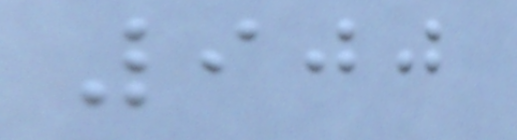900
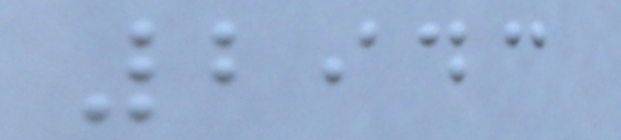2943
